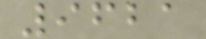9621
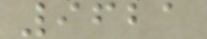9621
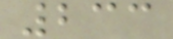233
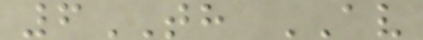6TH AV
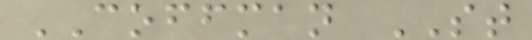COFFMAN ST
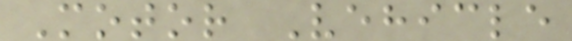Motor Vehicle
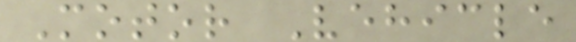Motor Vehicle
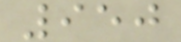950
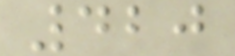420
